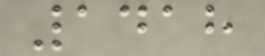1418
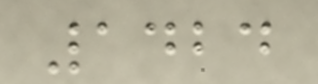1424
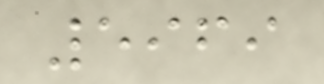5969
